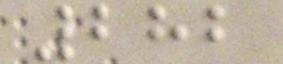282
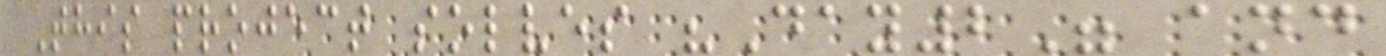This project solves "Day2" and
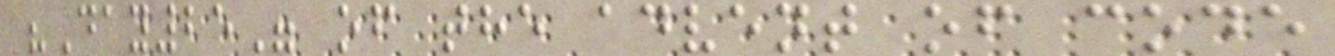"Day25" of the advent of code
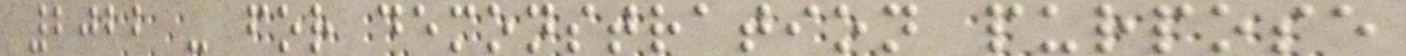2022 - for demonstration purpose
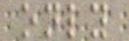only
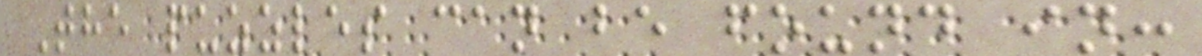The puzzles can be found in:
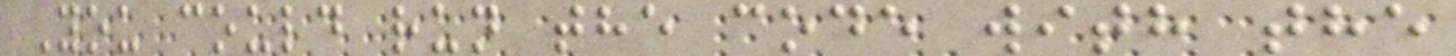You could run the code with the
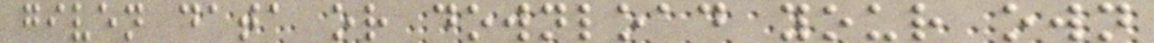given data or download your own
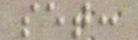set:
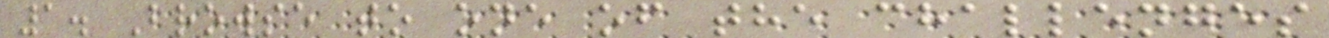1. Browse to one of the challenges
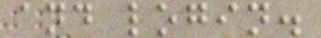and login.
